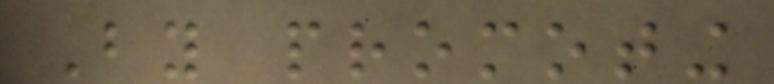By promoting
